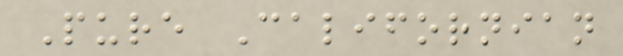Pure Californian
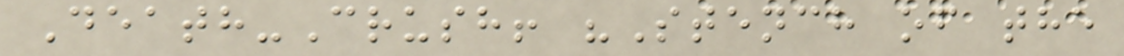Death-Crush! "Stench of the
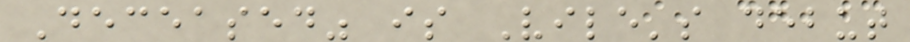Deceased" is Vile's debut
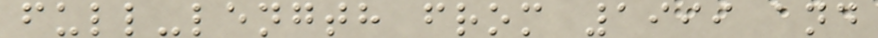full-length from 1999 and
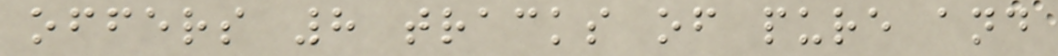offers 8 tracks of pure and
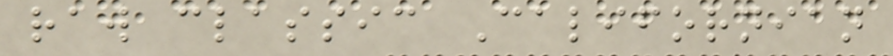raw classic Californian
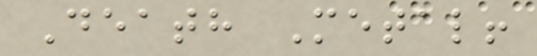Death Metal!
